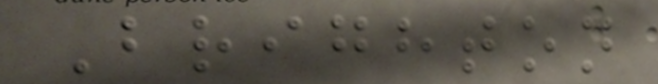Brighton
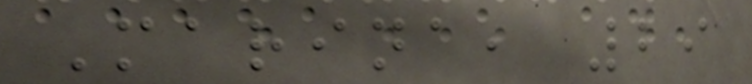Marina, 29
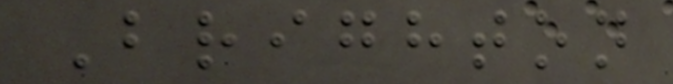Brighton
